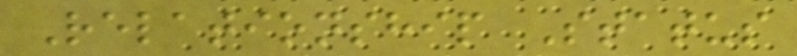Relationship Status
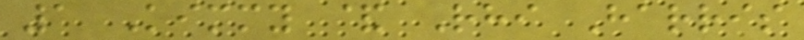1 Kimmy & Rhi Harris
